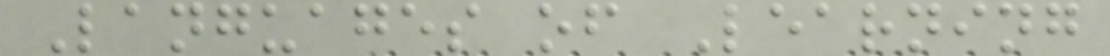Languages of Learning
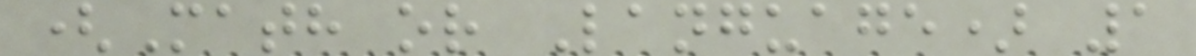(Math or Language) 1
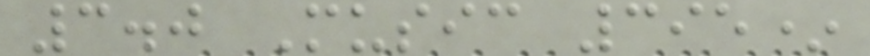3.0 Music 395*
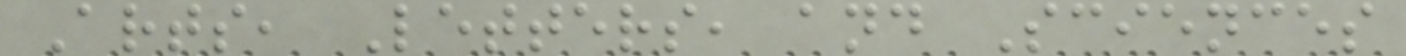Arts, Letters, and Sciences
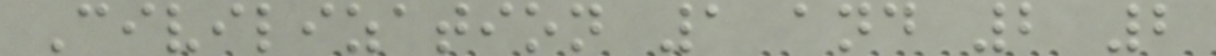Civilization 1 and 2 2
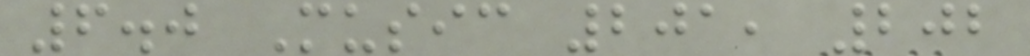6.0 Music 201, 202
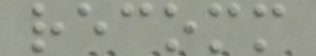recomm
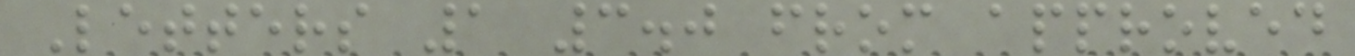Letters 1 3.0 from approved
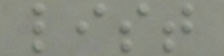list
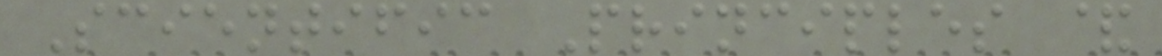Scientific Principles &
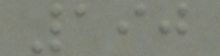190
